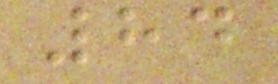84
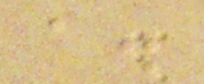a.
